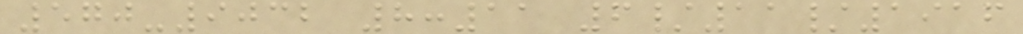570-9032 8:11 6/11/1916
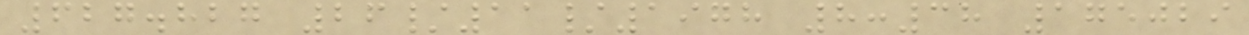627.827 26/11/1978 8:38 175029
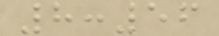8:56
